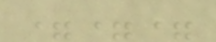===
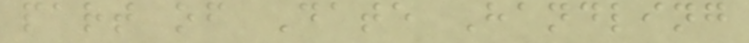part of Date Handling
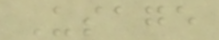Usage
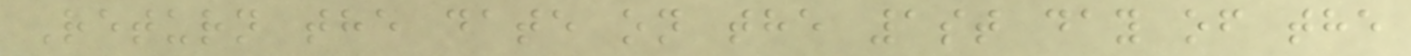Return the date on the 1st day of the
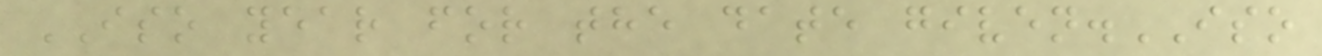ISO year for the date given.ISO
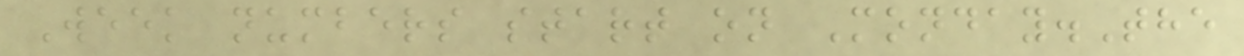Week numbers start on Monday.The
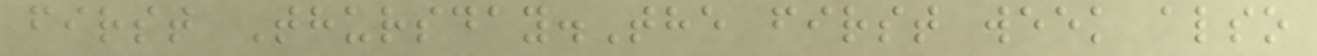first Thursday.The first week also
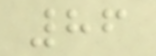86
